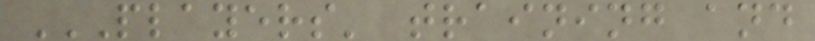PLAYERS' TRAINING AND
